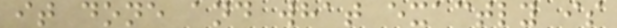it done and what exactly is
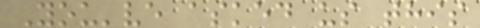You've asked us this
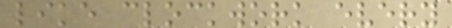like clockwork every
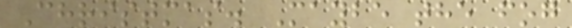Christmas. Maybe the fog
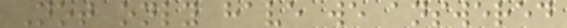Not only have we answered
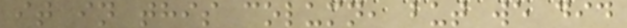it in this column, but we did
